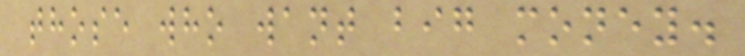those who want big money.
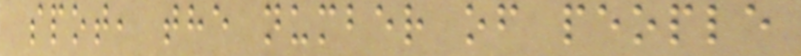spot, the number of people
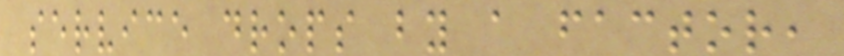service drops by a factor,
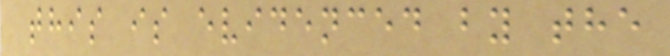this is evidenced by the
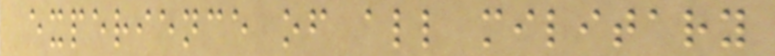experience of all military
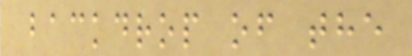backdrop of the
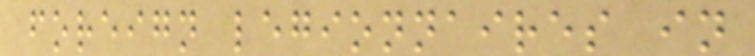foreign legionnaires in
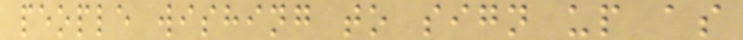people wishing to sign up as
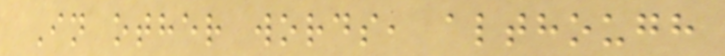In other words, although
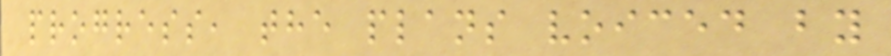progress, the plans voiced by
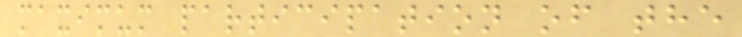maximum participation of the
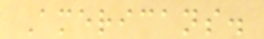Americans.
